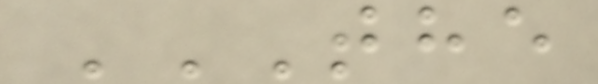THE
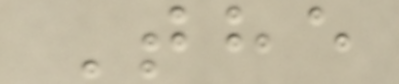The
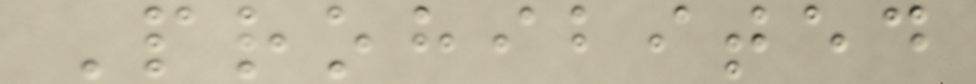Prohibited
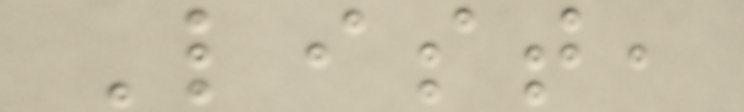List,
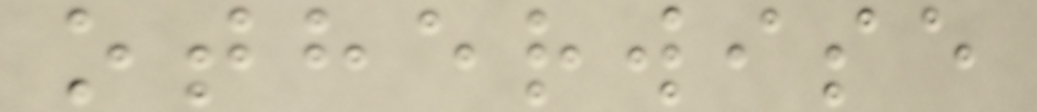otherwise
